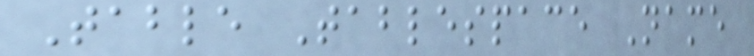Table Tablespace Name
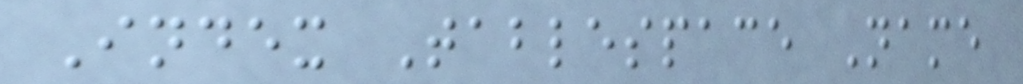Index Tablespace Name
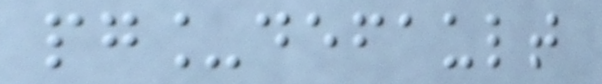pg_default
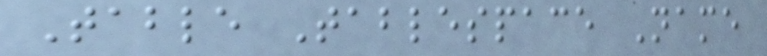Table Tablespace Name
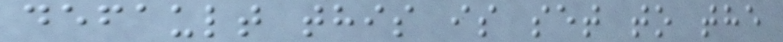default this is set to the
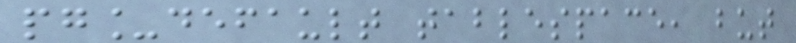pg_default tablespace, but
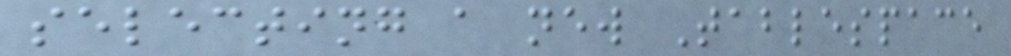selecting a new Tablespace
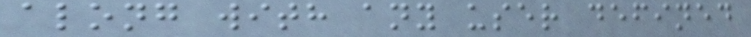along with any user defined
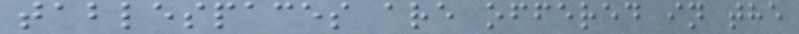tablespaces are offered in the
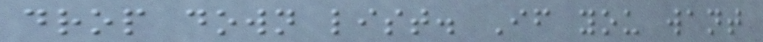drop down list. If you want
